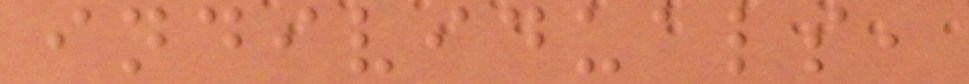individuals,
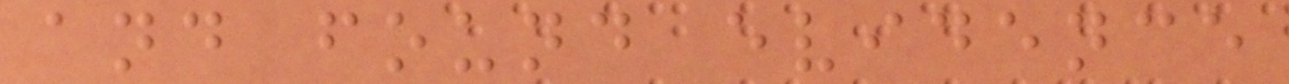and found evidence
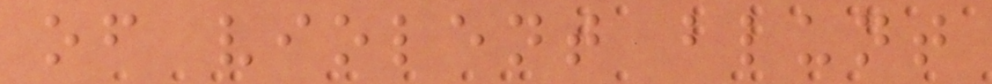of violent blunt
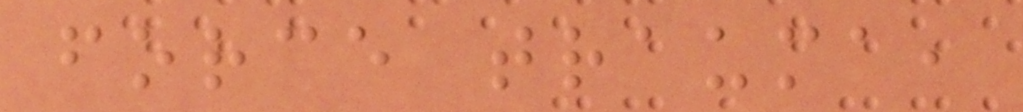force trauma,
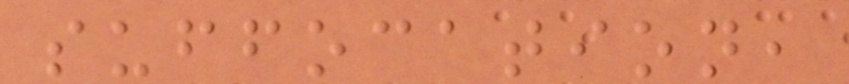suffocation,
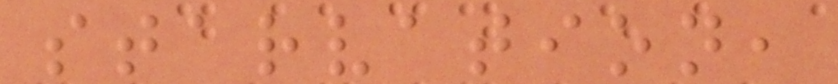starvation,
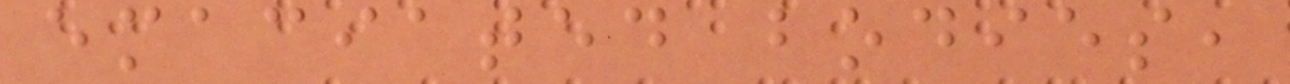emaciated bodies,
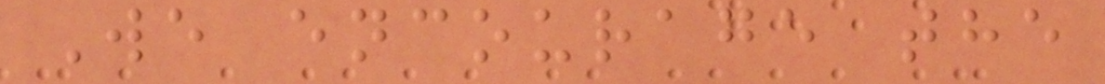We encourage the
